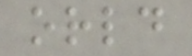orld
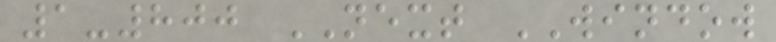1-800 NEXT WINDOW
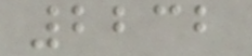2232
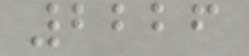2226
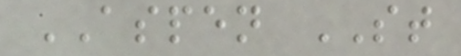ASPEN ST
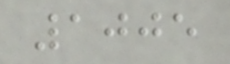1005
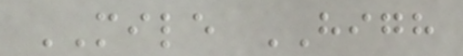MILE HIGH
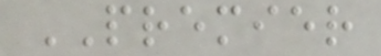PREMIER
